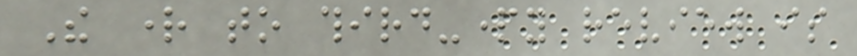The right to third-party review is
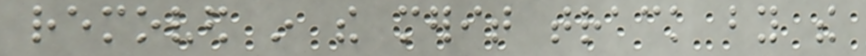removed in the merit track by the
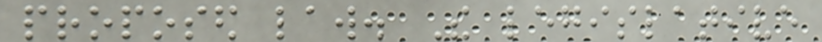proposed law. The legislative
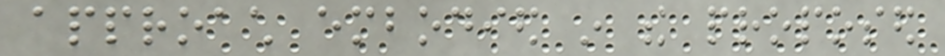approach embodied in the proposed
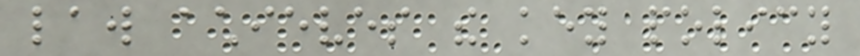law achieves the key policy
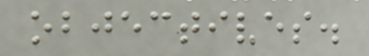objectives.
